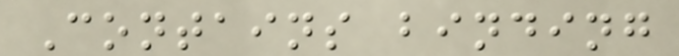Contains binding
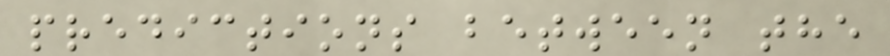predictions between the
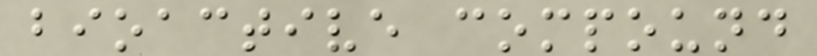bioactive compound
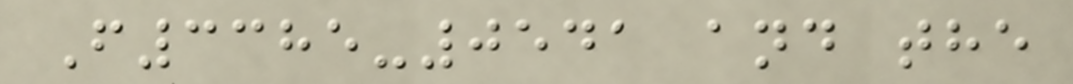F3385-0541 and the
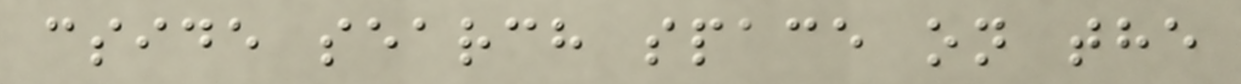cside search space on the
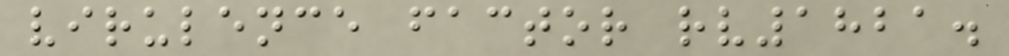virulence factor rv1821.
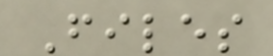Files
